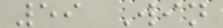59 Win
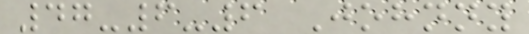47-6-6 Johnny
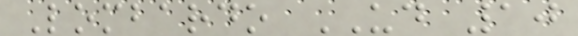Lombardo UD 10
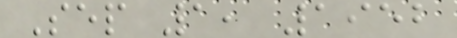Sep 1, 1952
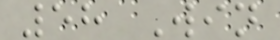58 Win
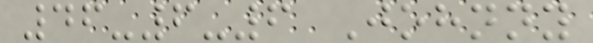46-6-6 Johnny
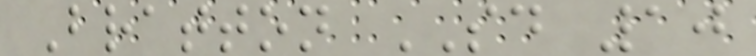Bratton SD 10
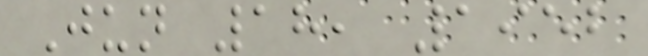Jun 18, 1952
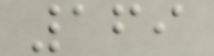169
